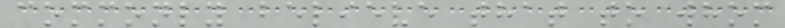commonly believe that to whom
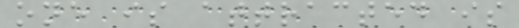one is attracted is
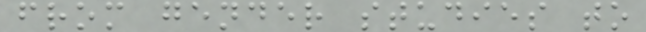from gender studies to
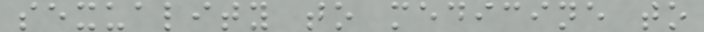sexuality to medicine to
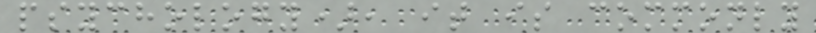psychology), it is commonly
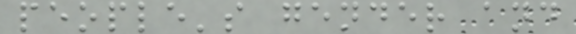people's gender and
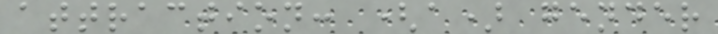attraction: (a) gender
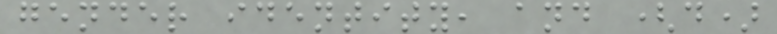gender identity, and (d)
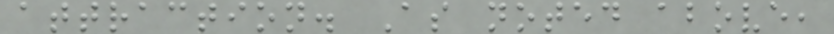attraction. As noted above,
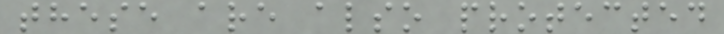these are also protected
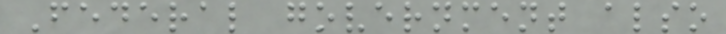Federal government also
